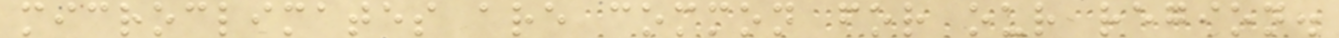microclimates are common for our region.
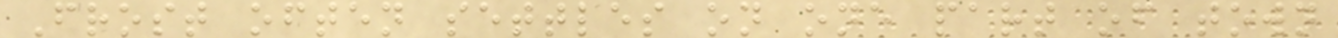Frost often settles on one part of town
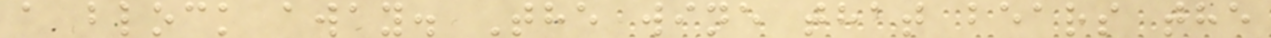a block away. The wine that bears the
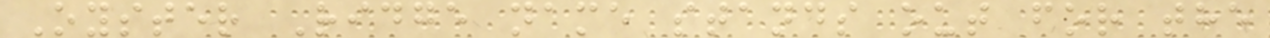Oyster Ridge name stands out for the
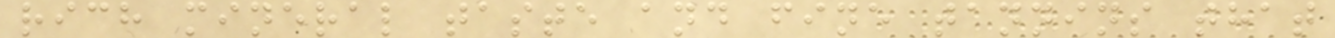rich mineral taste and fine tannins that
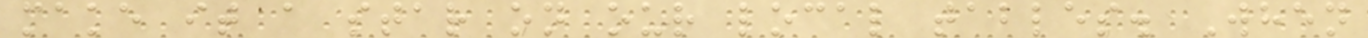make it a star on our local tables. When
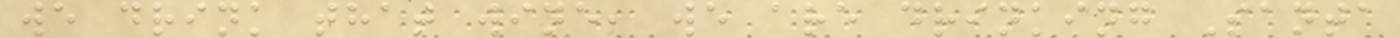we drink that wine, we are drinking Santa
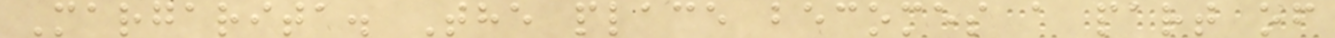Margarita. The place becomes a part of
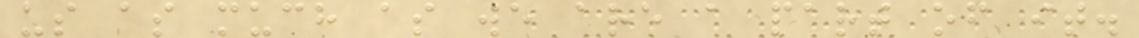us as much as we are a part of it.
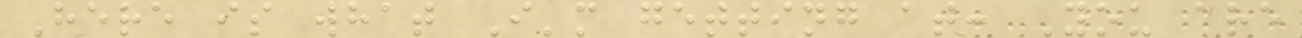Here is what I'm getting at: You are
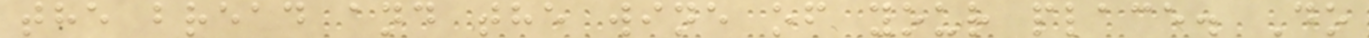the bread and the wine of your place. Do
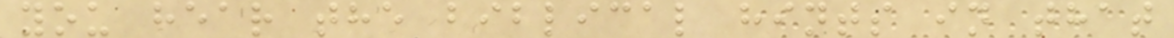you hear the biblical hints in that
